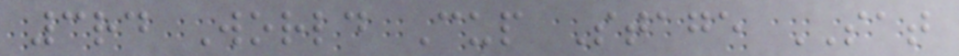3rd World Cup Stage SAT
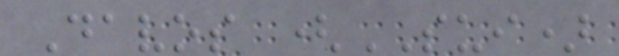Davos (SUI)
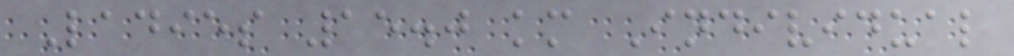Ladies 15.0 km Individual
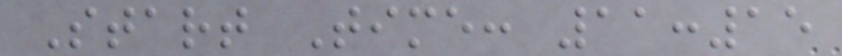Start Time: 11:15
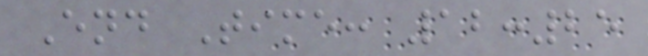End Time: 12:25
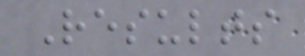Results
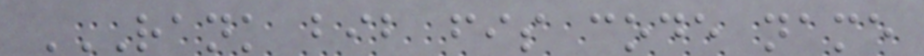RANK BIB FIS CODE NAME
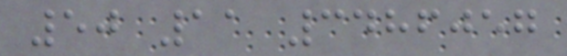50 11 3486057
